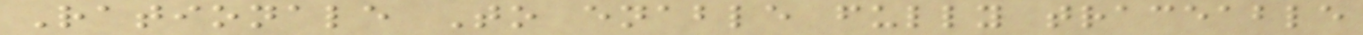Rationale To enable fully traceable
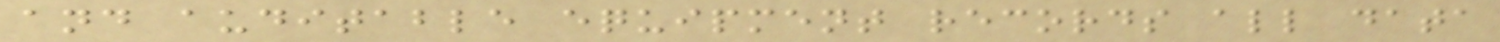and auditable equipment records all data
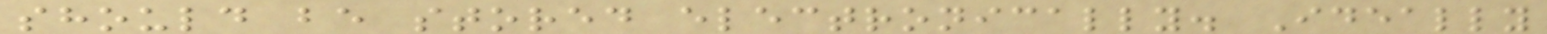should be stored electronically. Ideally
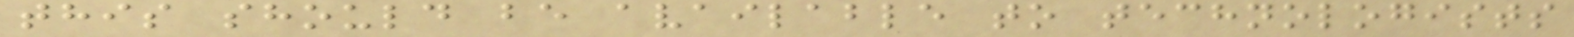this should be available to technologists
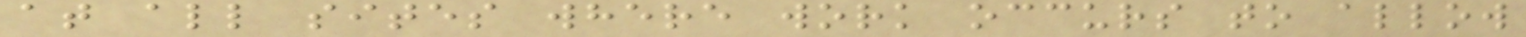at all sites where work occurs to allow
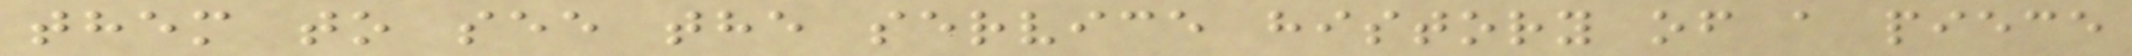them to see the service history of a piece
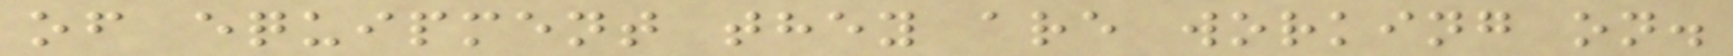of equipment they are working on.
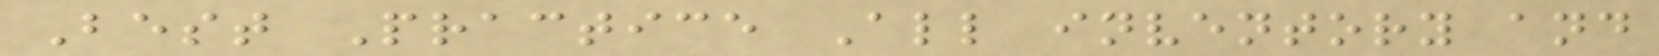Best Practice All inventory and
